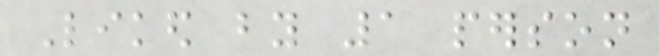Liked by 1 person
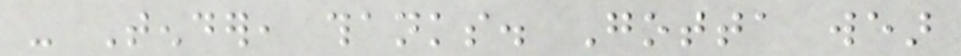- Tender, thanks. Gotta wear
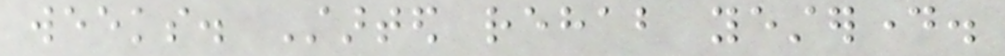weeks. Started rehab yesterday.
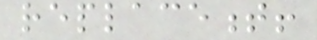replacement!
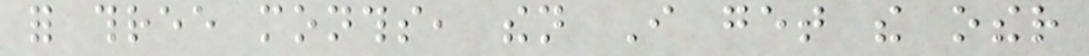for three months, then I get the other
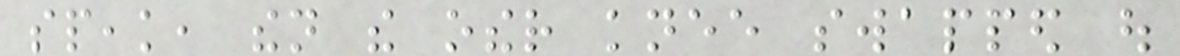speak, then the other knee swapped out
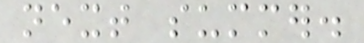next summer.
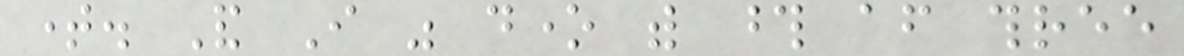time. And I was done with those after three
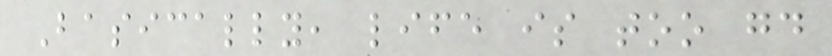Basically, life is too good
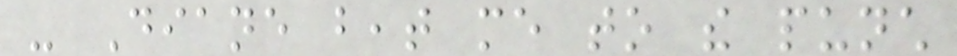- Diane beat me to the punch
